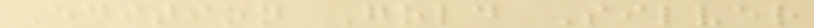Edition Gold Silver
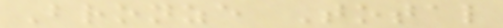Bronze Total
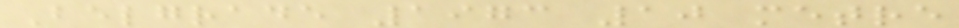Belgrade 1973 10 metre
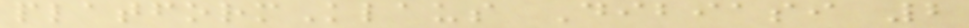platformKlaus Dibiasi 2
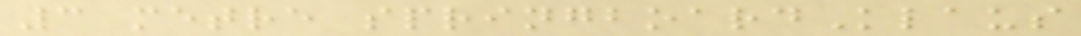3 metre springboardKlaus
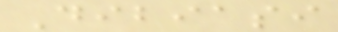Dibiasi
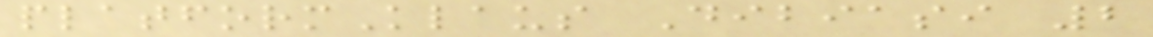platformKlaus Dibiasi 2
